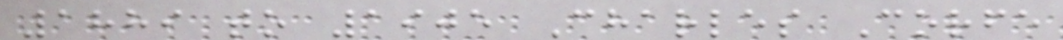1889 to 1905 Charles Corfe
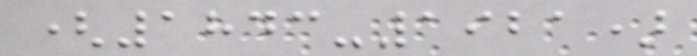(1843-1921)
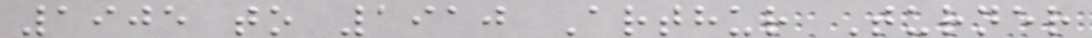1905 to 1910 Arthur Turner
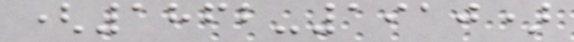(1862-1910)
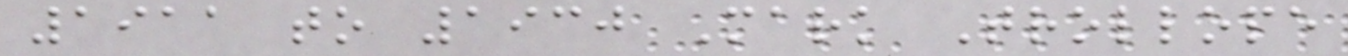1911 to 1930 Mark Trollope
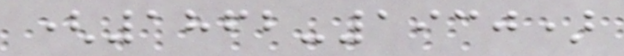(1862-1930)
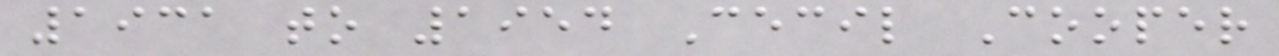1931 to 1954 Cecil Cooper
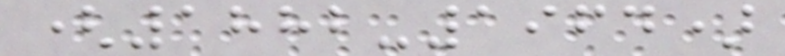(1882-1964)
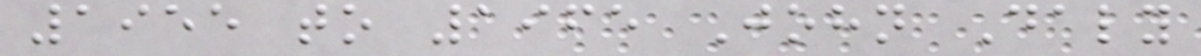1955 to 1965 John Daly
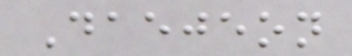Daejeon
